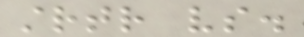strtr vs.
